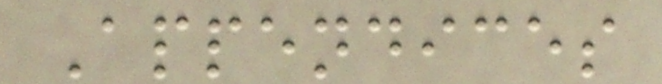Appendices
